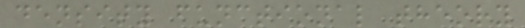density functional theory
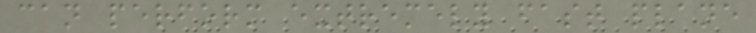can perform extremely fast plane
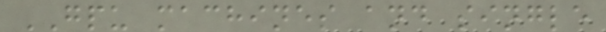GPU machines and single
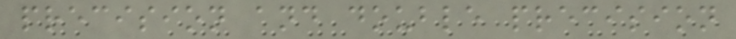precision and double precision
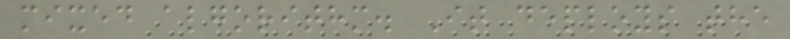mixed algorithm. It deploys the
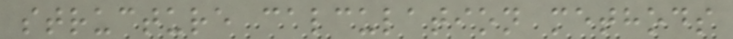structure calculation methods
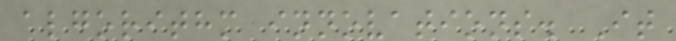algorithm innovations. It
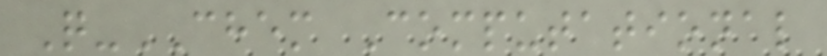Q-CHEM Computational
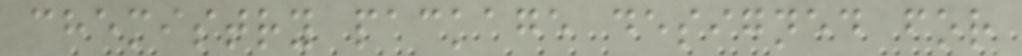chemistry package designed for
